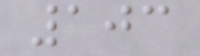103
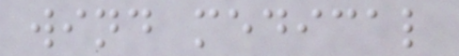wind medical
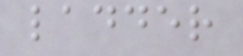ladder
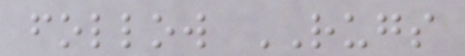follow RUGS
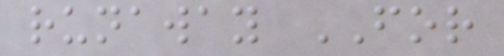runaway FOR
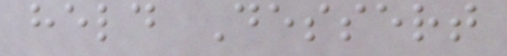held Dessert
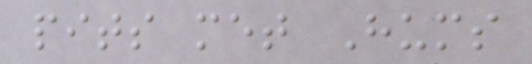pits met Hums
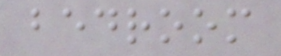bedroom
